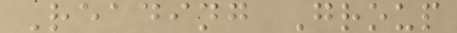Reading Group
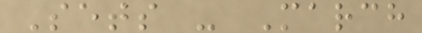Sets - March
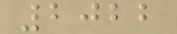2022
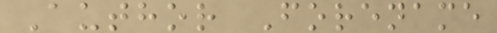Author Forename
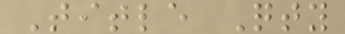Title Qty
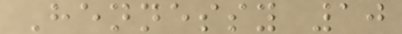Hennessy 10
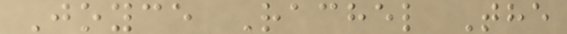Joyce Rachel The
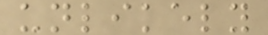unlikely
